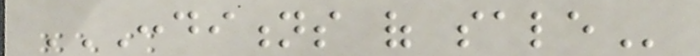CONDITIONS OF SALE
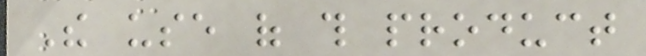The use of this product
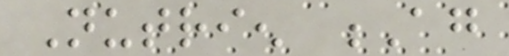Nutrien Ag
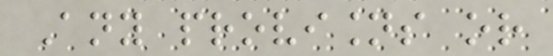Any provisions or
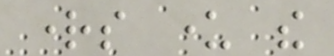rights under the
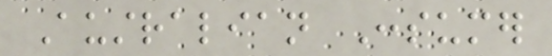Australian Consumer
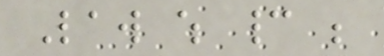Law which cannot be
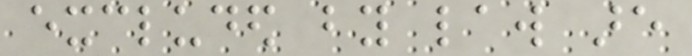excluded by law are
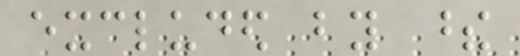excluded by these
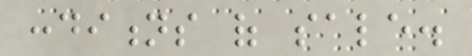conditions of sale.
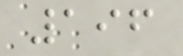196
